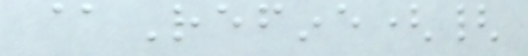@Refine({
